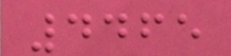4465
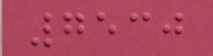7530
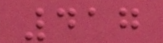417
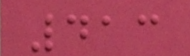413
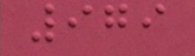979
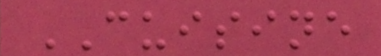CUISINE
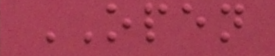OPEN
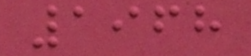1968
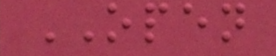OPEN
